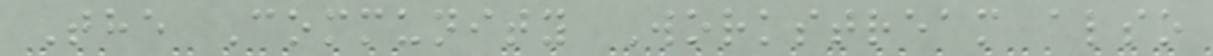The Community Workstream also
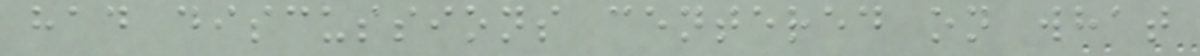had discussions centered on what
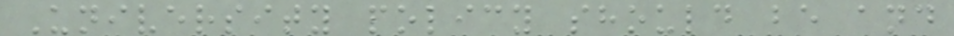University policy should be and
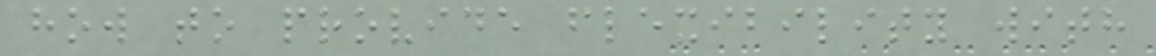how to provide flexibility with
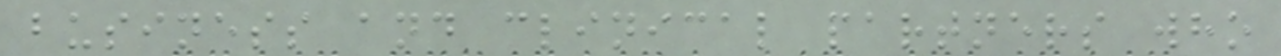business and clinical partners who
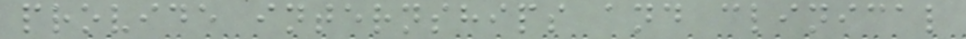provide internships and clinical
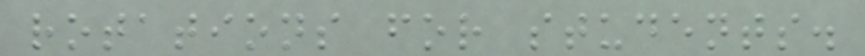rotations for students.
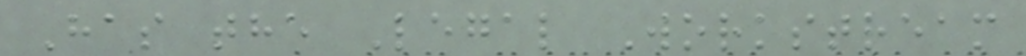Has the Legal Workstream
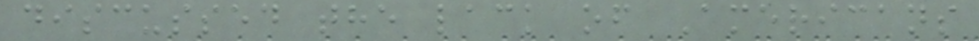discussed the lack of Americans
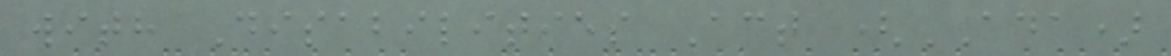with Disabilities Act (ADA)
